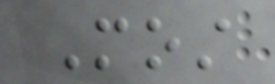Most
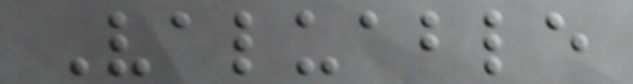Valuable
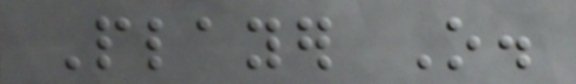Player O.
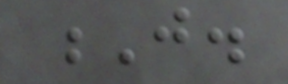J.
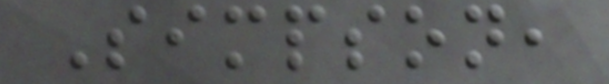Simpson,
